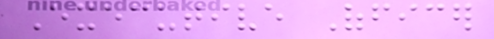Executive Officer
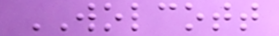WOLCOTT
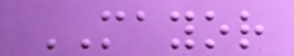MAYOR
